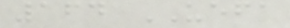164 UEFA
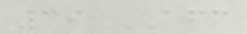39 AFC
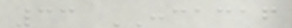33 CONCACAF
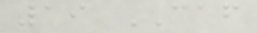19 CAF
